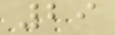29
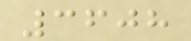3608
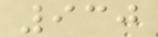930
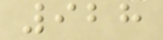928
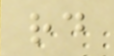rd
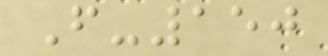F-150
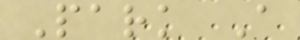Park A
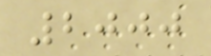2000
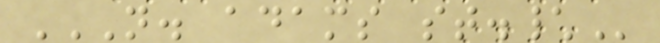N. ADAMS ST.\
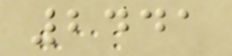2441
